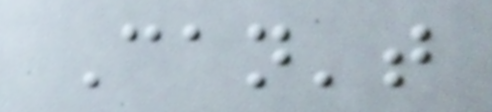Can't
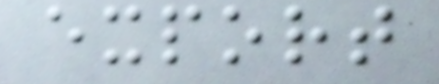export
